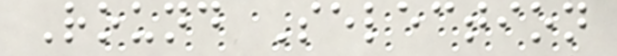Round Selection
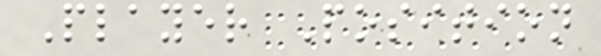Player Position
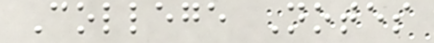College Notes
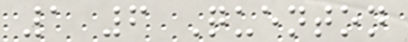1 6 Quenton
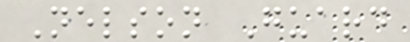Nelson Guard
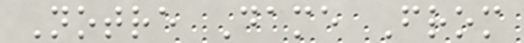Notre Dame From
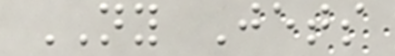NY Jets
